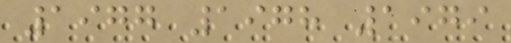1977 1978 1979
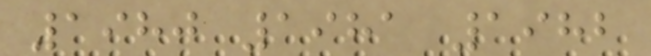1980 1981 1982
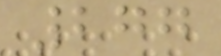277
